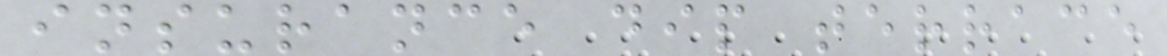insurance dip terrace
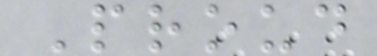Proud
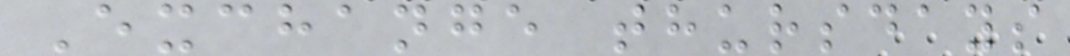Exchange thursdays
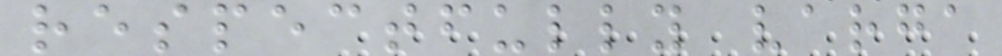respectfully varga
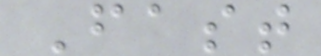Fast
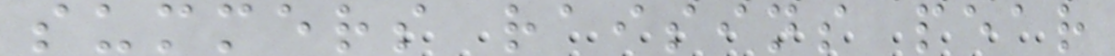summers raisins pear
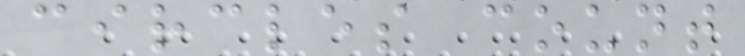circles count
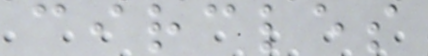circles
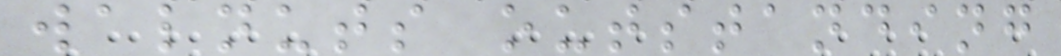walnuts outstanding
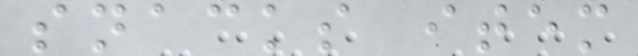snacks item
